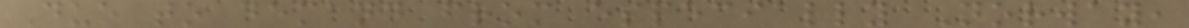Due to demand from especially Norway,
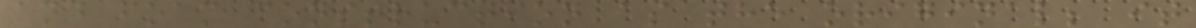and foam construction as the original; it
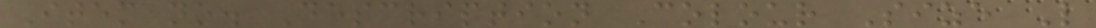Item no. Description Colour Size L
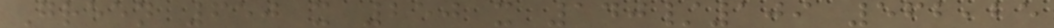Green 650 x 250 x 140/109 562,25
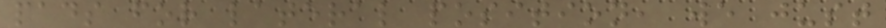pads for lateral position, we just
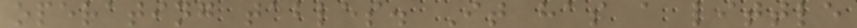operating tables. It has a little
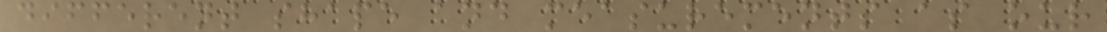different shape and measurements as our
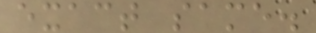exact same.
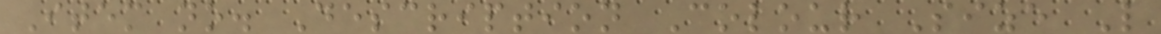Item no. Description Colour Size L
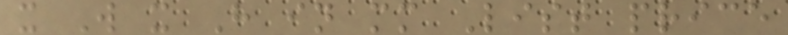x W x H in mm List price
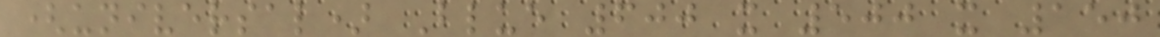(universal) Blue 600 x 500 x 150
